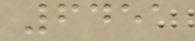6451
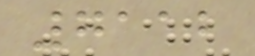7112
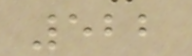522
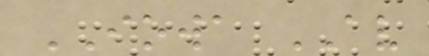IOWA AV
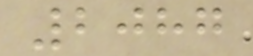2087
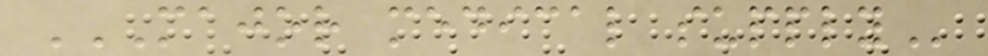MAJOR MEDICAL SUPPLY
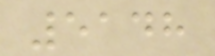5148
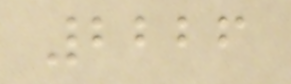2226
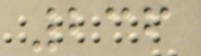236
